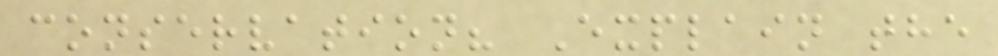conservation? Explain the
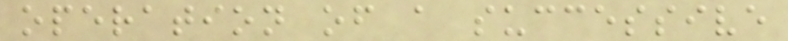operation of a successive
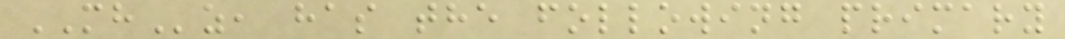MHz, has the following primary
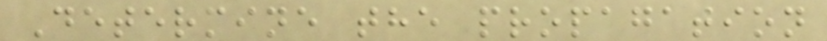Determine the propagation
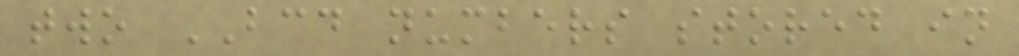two BCD numbers stored in
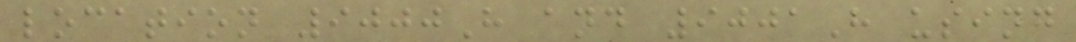location 9000H and 9001H using
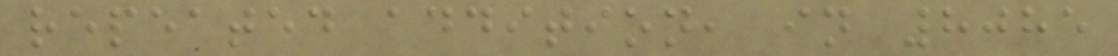repeated addition, in 8085
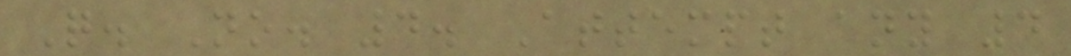Q. No. 4. Attempt any 4
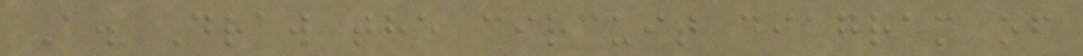A. Draw the circuit diagram of
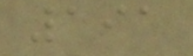191
